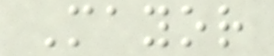Mayor
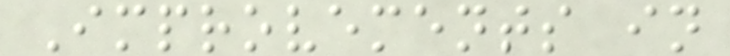Improvements in
